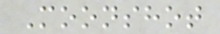Moonshot
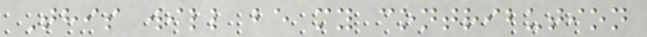This will be my contribution
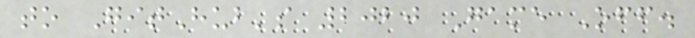to GitHub's 2020 Game Off.
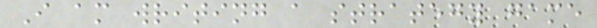I am writing a strategy game
